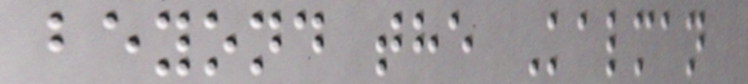beyond the Kalman
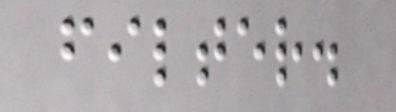filter.
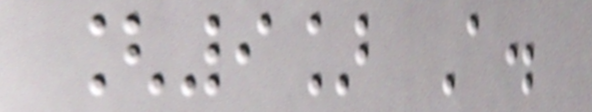[9] A.
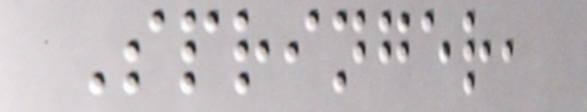Springer,
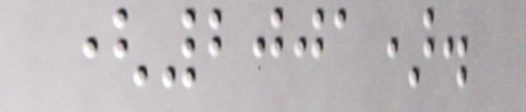(2001).
